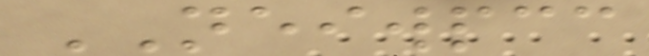NEIWPCC
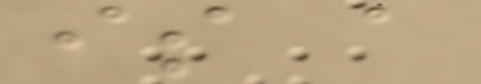is a
